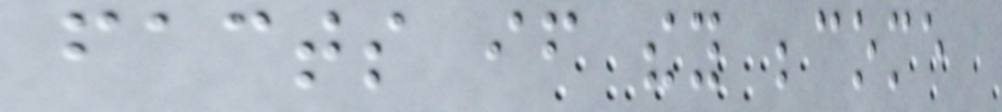facts if they become
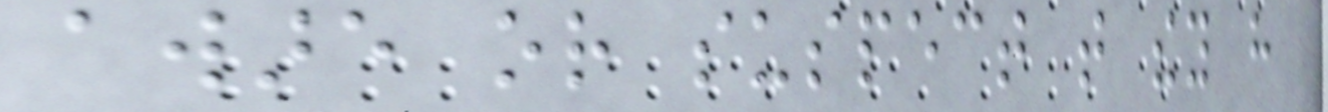aware or suspect that they have
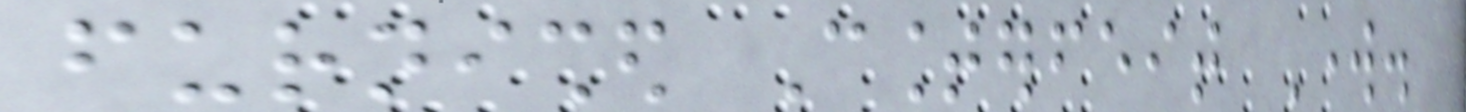furnished Counterfeit Work.
